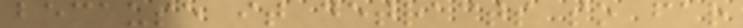because it detracts so far
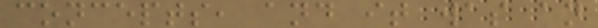concepts, and it was an
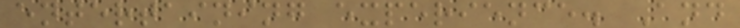entertaining experience. And
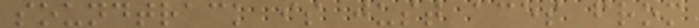soundtrack is just aces from
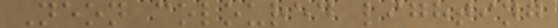Neon coloured lighting
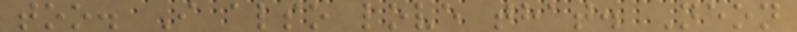too. I also love that. Neon
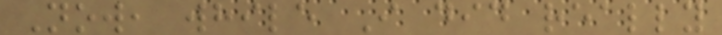Now, while I did really
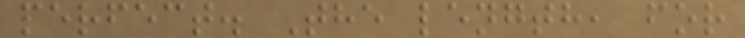perfect. The length, for
